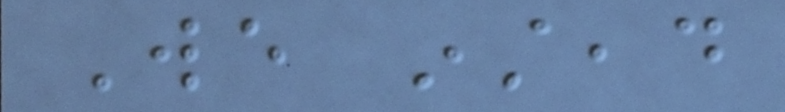We instead
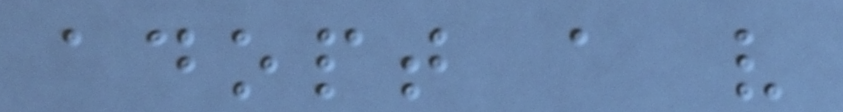adopt a very
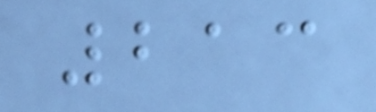213
